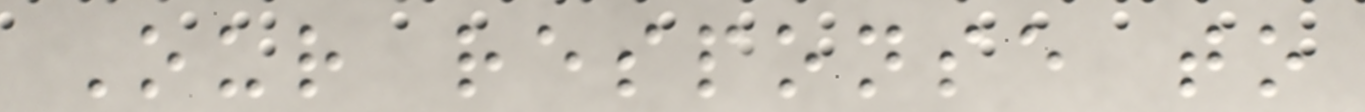Our response to
